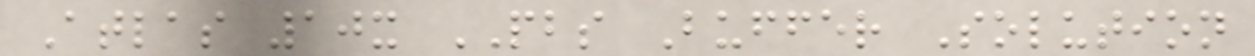Atlas 10x PBS Buffer Solution
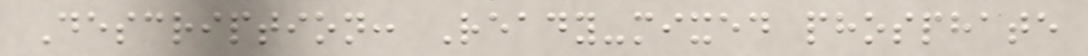Description: Ready-mixed phosphate
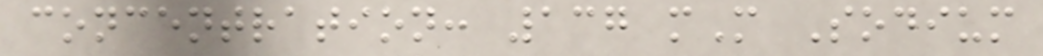concentration: 137 mM Sodium
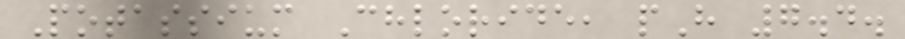Potassium Chloride, pH 7.4.
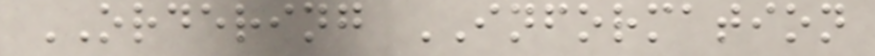ORDERING INFORMATION
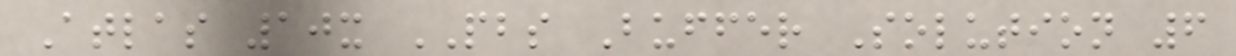Atlas 10x PBS Buffer Solution 6
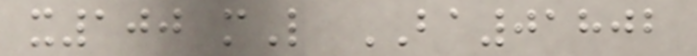x100 mL BA01802
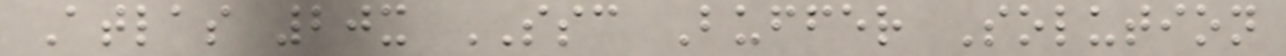Atlas 20x SSC Buffer Solution
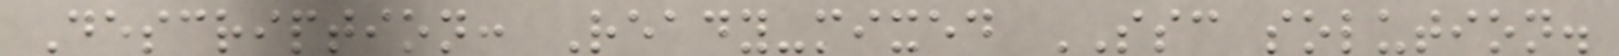Description: Ready-mixed SSC solution.
